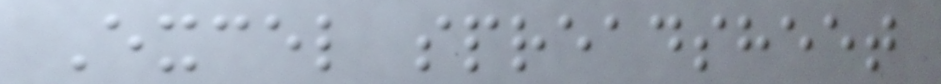Excel spreadsheet
